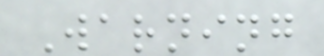Warning
